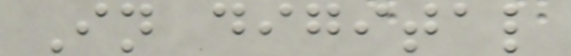In digital
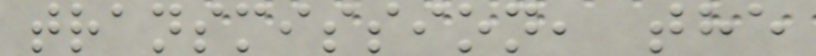transmission, the
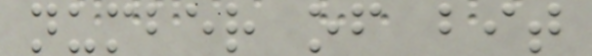number of bit
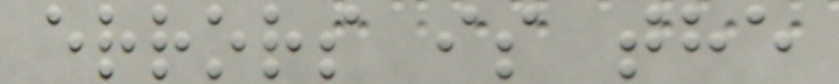errors is the
